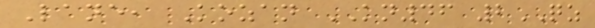Lane, Kozan KN46 2QZ
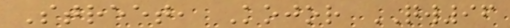Street, Kojor QW96
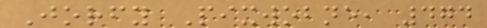Jorfy Pixwobne, 474
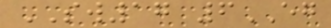SW17 6EG
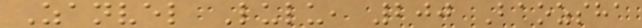Zanvel Lulu, 200 Baozsha
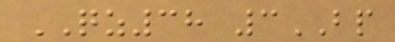QZ38 3BP
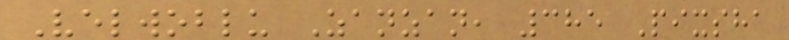Velwoblu Zanzan, 385 Pixsha
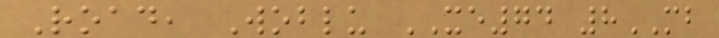Road, Woblu XE74 8MB
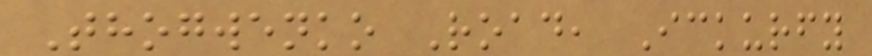Thogwenko Road, Ickurfy
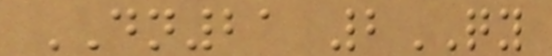DN21 2QY
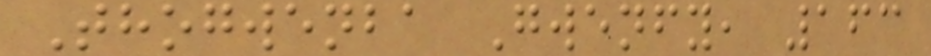Thogwenba Gwenfy, 163
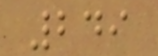249
